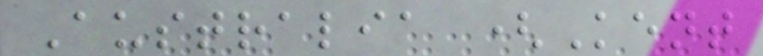Australia (Kent
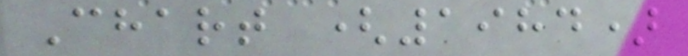Chart (1984)
